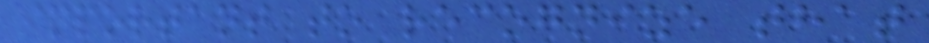important to recognize that
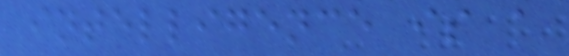intelligence is a
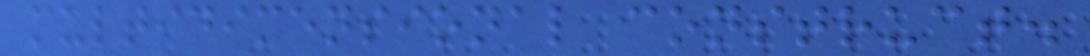multidimensional construct.
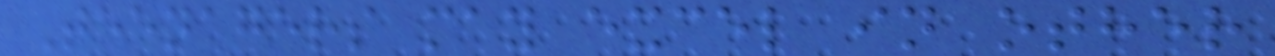Teenagers may excel in other
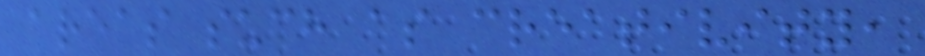areas such as creativity,
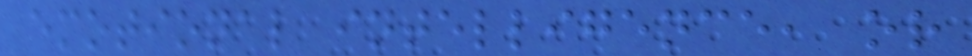emotional intelligence, or
